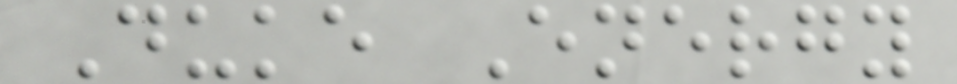Duke Energy
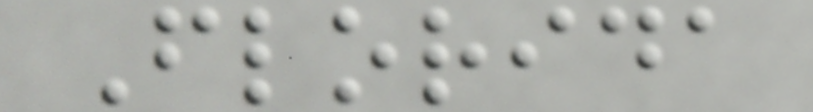Florida
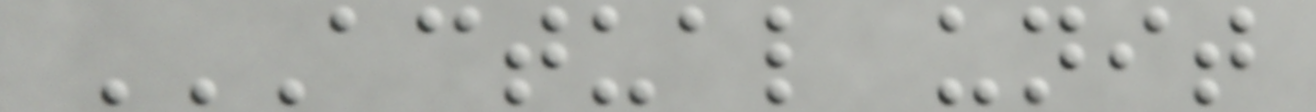ACTUAL UNIT
